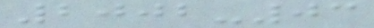2002-03
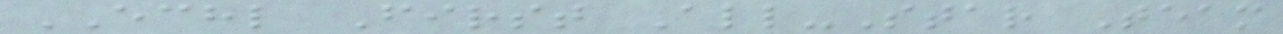ECHL First All-Star Team
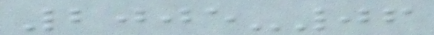2005-06
